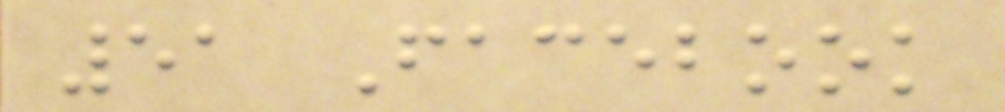51 Facebook
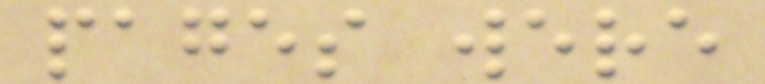pages were
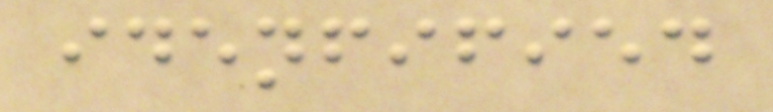idenfified
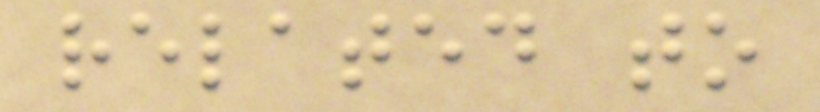related to
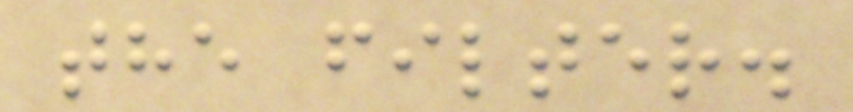the filter.
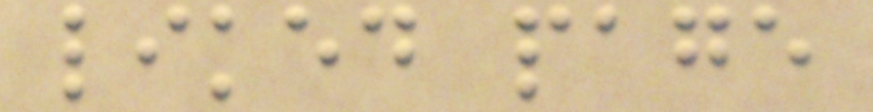liked page
